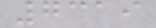7319
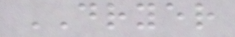DRYER
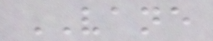VANE
